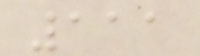111
